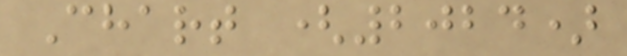Chart (2024)
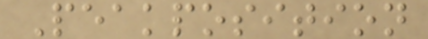Peakposition
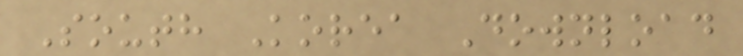South Korea Download
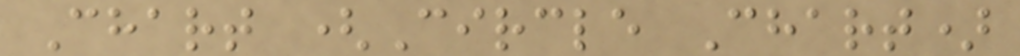Chart (Circle Chart)
